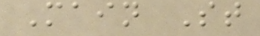Main St
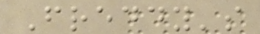Freddy's
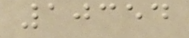10354
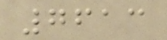7613
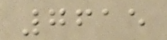7615
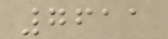7611
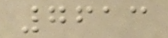7613
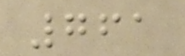761
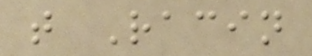t Racin
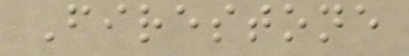Firestone
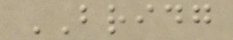BRIDG
